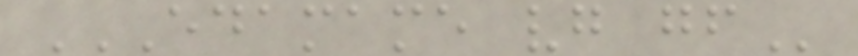EDAMAME VG GF
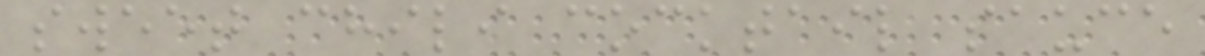sweet chili cocktail sauce
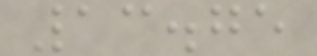13.75
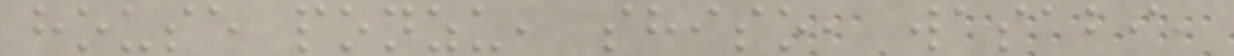house ponzu, shiso, wasabi,
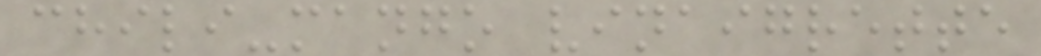chili-mango vinaigrette
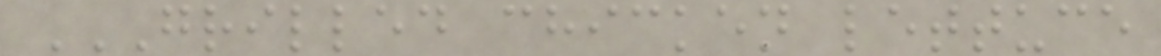GRILLED CHICKEN LETTUCE
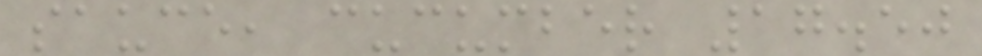sauce, cucumber 17.50
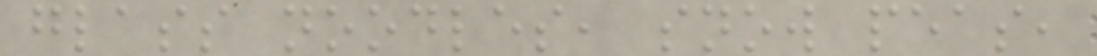glass noodles, snow peas,
